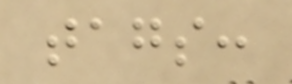tags:
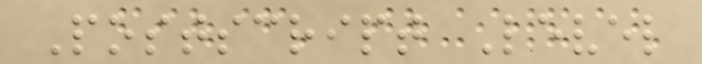Postscript Level
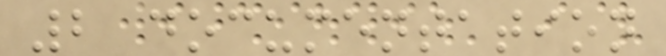2 documentation
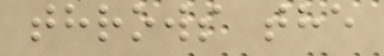throws the
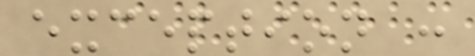exception :
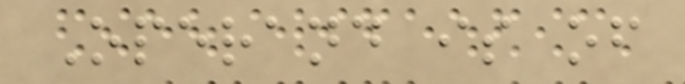Operand is of
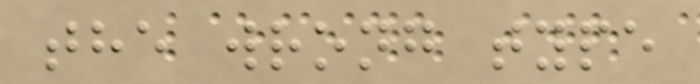the wrong type
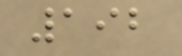192
